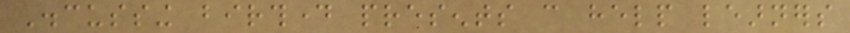Discussing birthday presents can help learners
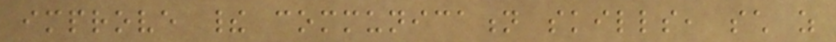improve their communication skills, such as
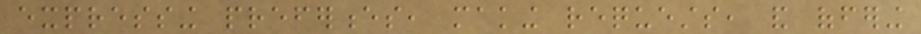expressing preferences, making requests, and offering
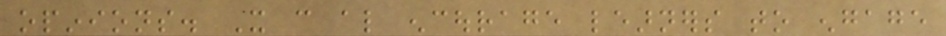opinions. It can also encourage learners to engage
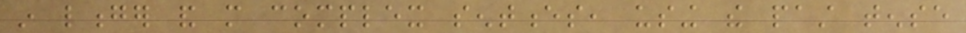in longer and more complex sentences, using the past tense
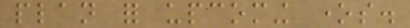plan for upcoming ones.
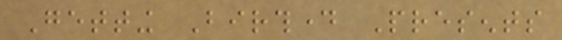Getting Birthday Presents
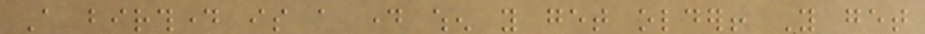A birthday is a day when you get older! You get
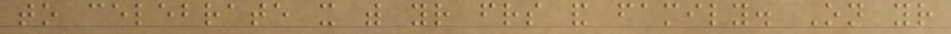to celebrate it with your friends and family. On your
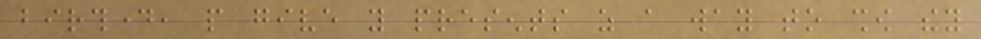birthday, people give you presents as a way to show they
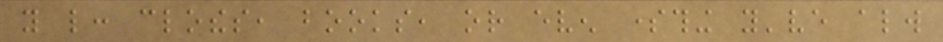you like: clothes, books, or even something you've always
